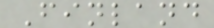Finland
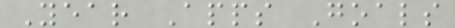Year Apps Goals
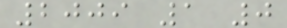2009 1 0
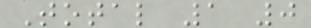Total 1 0
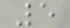5
